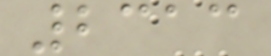2313
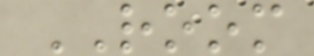ROOM
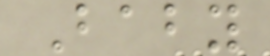Baby
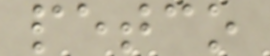petco
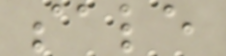sale
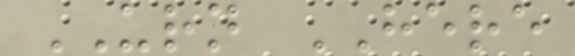URN HERE
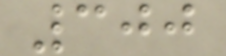300
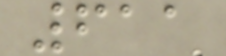611
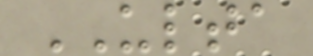ULTA
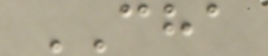CHA
